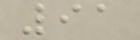91
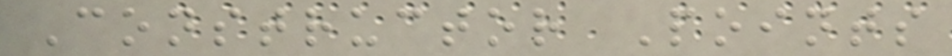Constructor Points
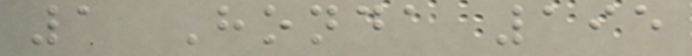1 Honda 195
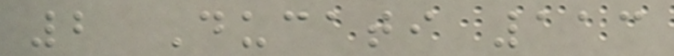2 Ducati 113
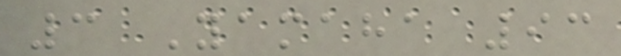3 Yamaha 93
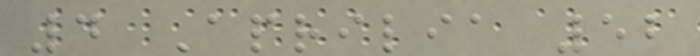4 Aprilia 52
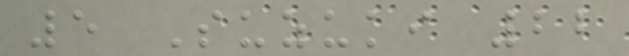5 Suzuki 22
